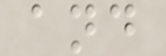and
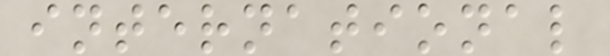international
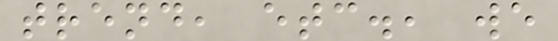trend, etc., we
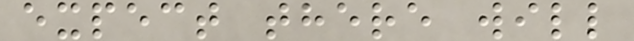expect there will
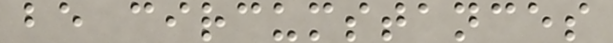be circumstances
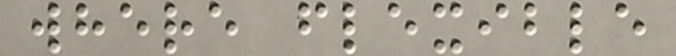where flexible
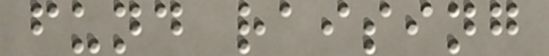fund raising
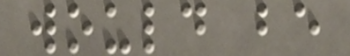would be
